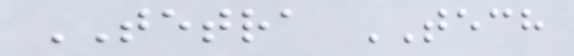TETRA TECH
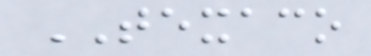TEXACO
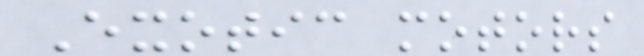Exotic motors
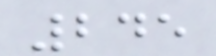245
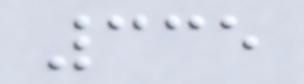335
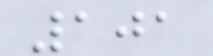101
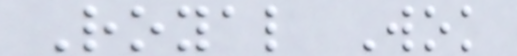Royal Wok
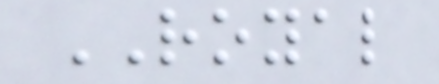ROYAL
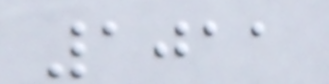1011
